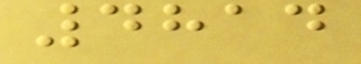4814
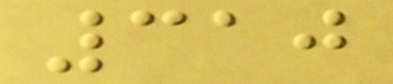310
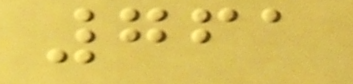761
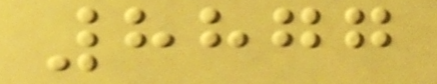8877
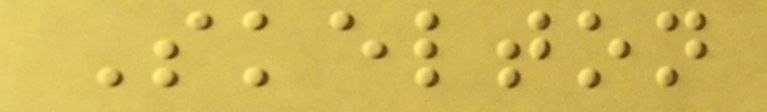Skelton
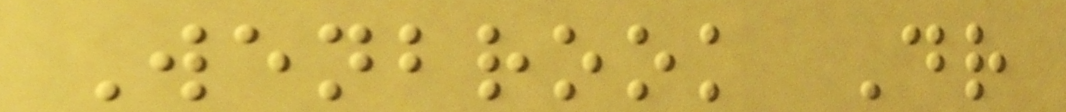Wenbrook Dr
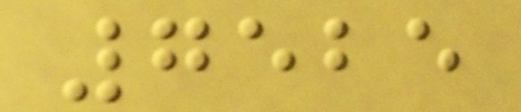7525
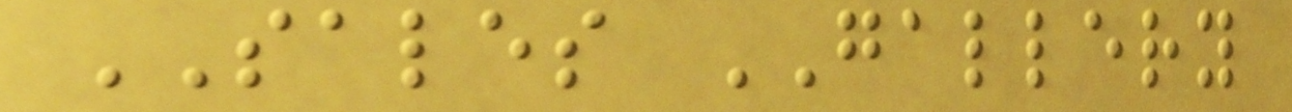SALES GALLERY
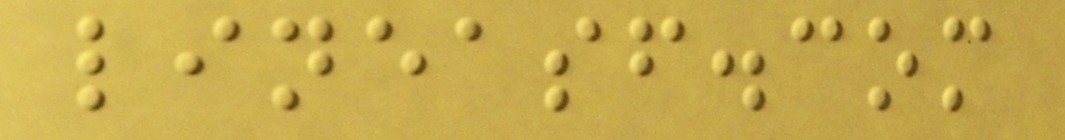lineasf.com
